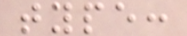type:
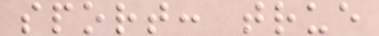sport: true
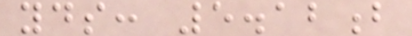yds: 5.12b
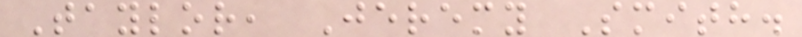Taylor, Jeremy Smith.
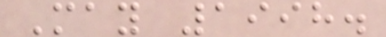May 1998.
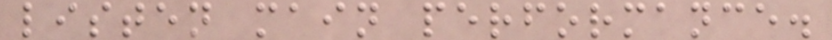listen main performance.
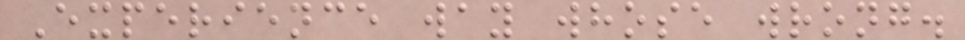Experience way whose wrong.
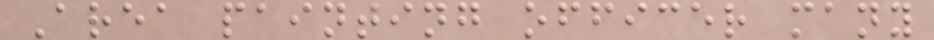Area painting officer many
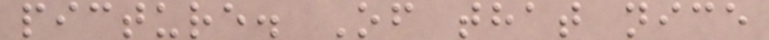picture. Of that nice
